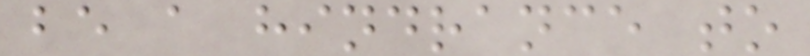be a hindrance to
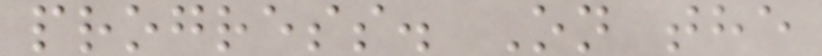progress. On the
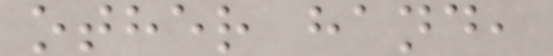other hand,
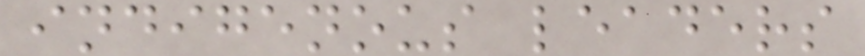indigenous leaders
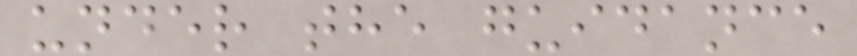under the guidance
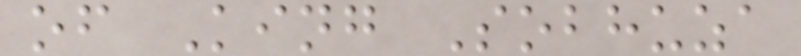of King Sobhuza
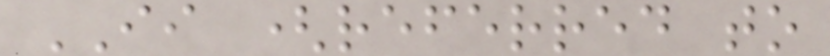II (referred to
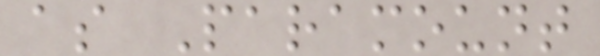as Paramount
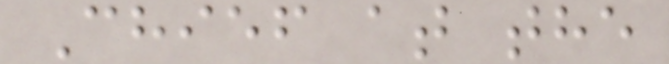Chief at the
